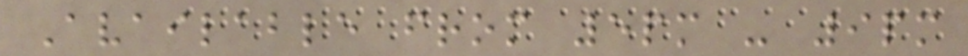Available from 5pm - 9pm
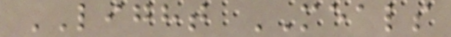LIGHT MEALS
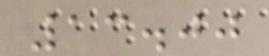13.00
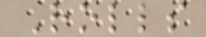Rolls
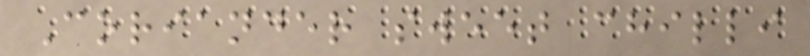Coriander sweet chilli
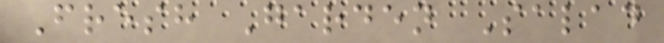Fresh Garden Salad
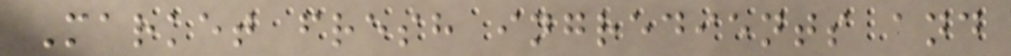Market fresh ingredients and
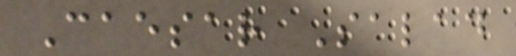Caesar Salad
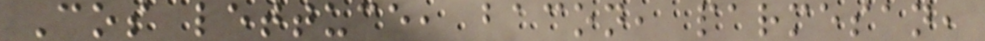Cos lettuce, bacon, parmesan,
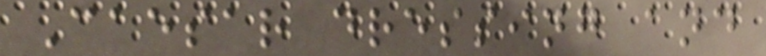Caesar dressing and
